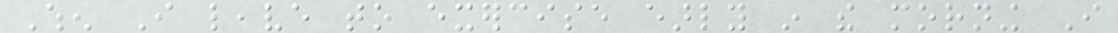When I leave to exercise early in the morning I
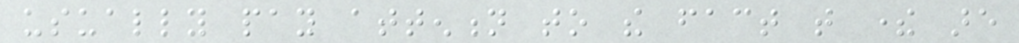usually pay attention to the fact that there are
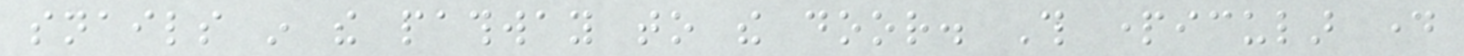snails in the pathway to the door. This particular day
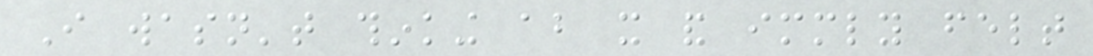I wasn't thinking about it and immediately felt
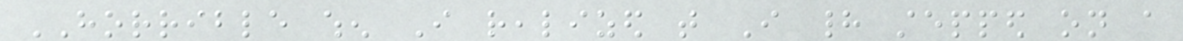HORRIBLE when I realized that I had stepped on a
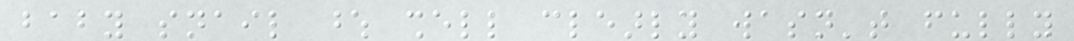baby snail whose shell clearly wasn't fully
